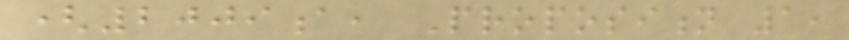(2009a, Proposition 1,
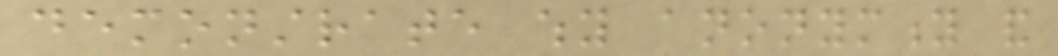demonstrate why anonymity and
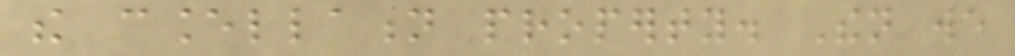the cancellation property. Then we
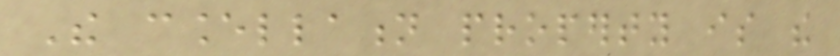The cancellation property is the
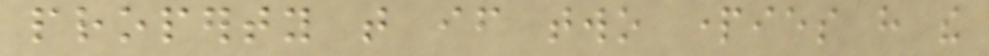property that if two parties have the
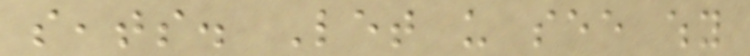seats. Let us see why
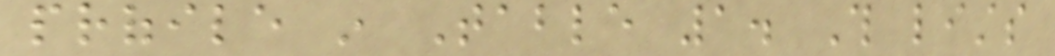profile in Table 1. This lists
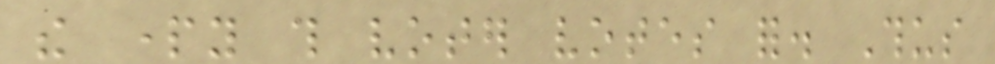the party this voter votes for. Thus
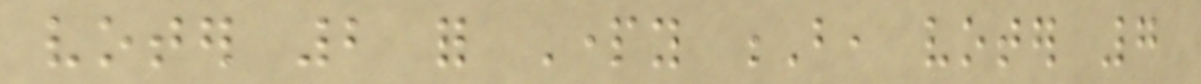voter 2 for Party B, voter 7
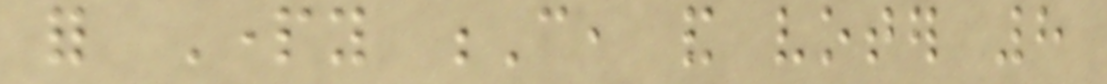for Party C, and voter 8
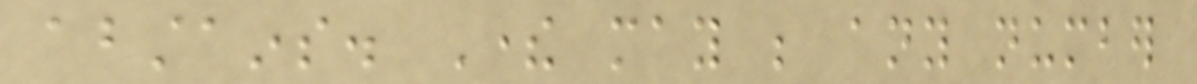abstains. There may be any number
